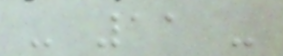- 11 -
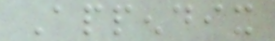Appendix
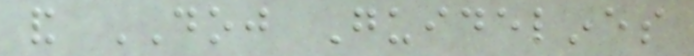and DOJ Guidelines
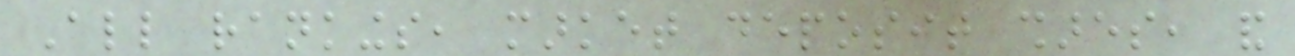All rankings, market deposit shares, and
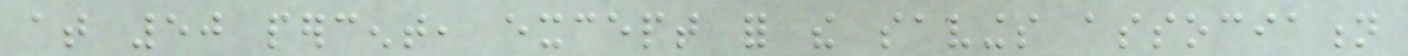at 50 percent, except for the savings association
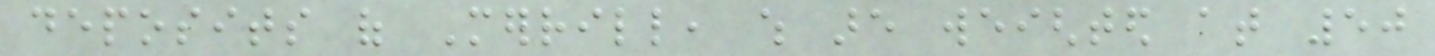deposits of Merrill, which are weighted at 50
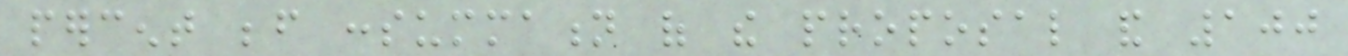percent before consummation of the proposal and 100
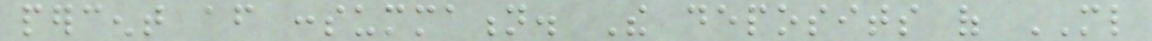percent after consummation. The deposits of ML
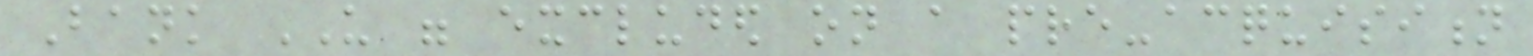Bank US were excluded on a pre-acquisition
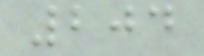204
